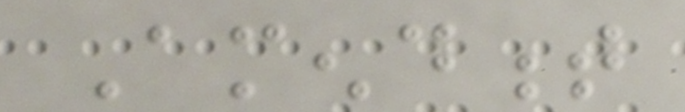Amendment
